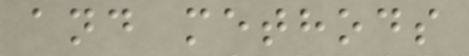and methods
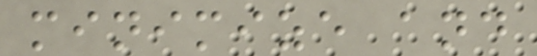minimize and
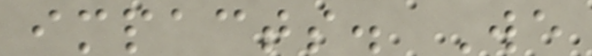impacts. We
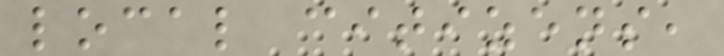local citizens,
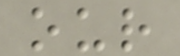our
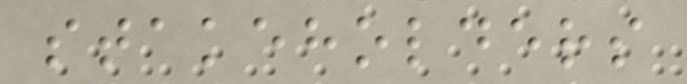stakeholders
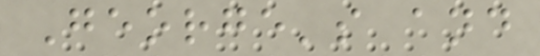George's and
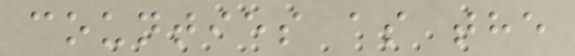counties as the
